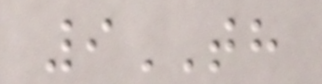9TH
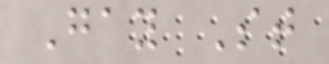Gay St
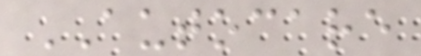AUTOCARE
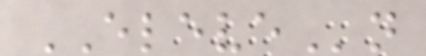ELEVEn
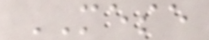MESE
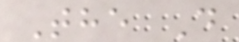The D
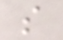s
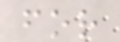for
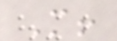M!
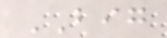BIG
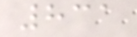831
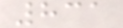831
